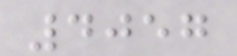4057
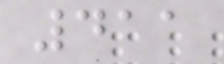411
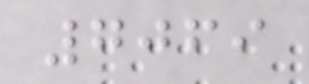7069
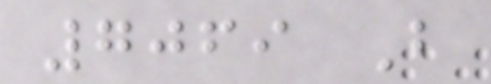7069 B
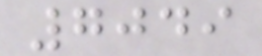7049
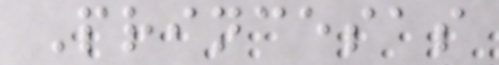Princesas
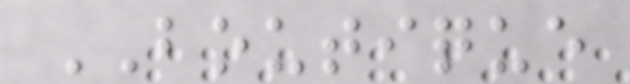BOUTIQUE
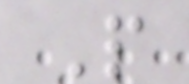P
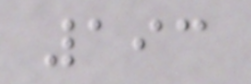193
